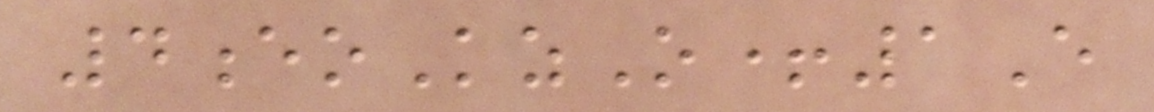4eoKzO+1E
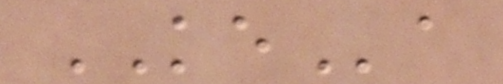KEa
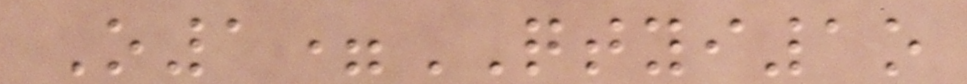O1=QTYI1o
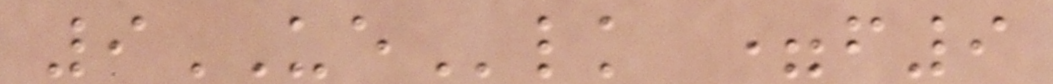9UElk =f9
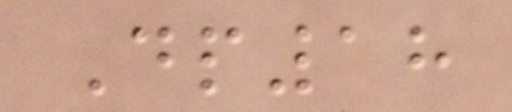Dp18
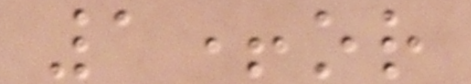1+or
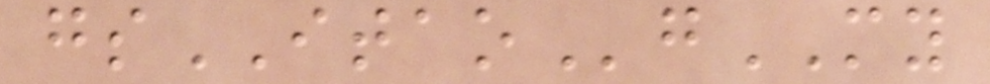gsITAOgMY
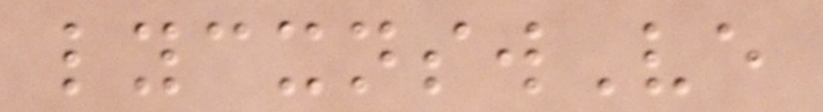lycxnswVe
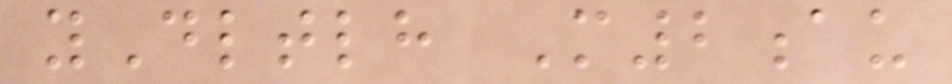yDltlh M2au
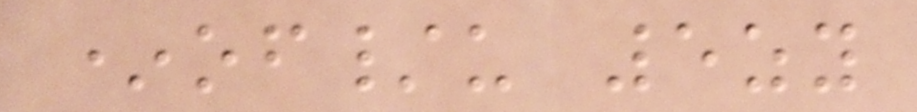*of/u 5zy
